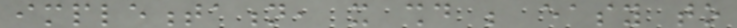implementation, it should be easy to
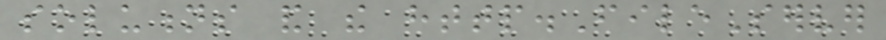solutions and the http.FileServer
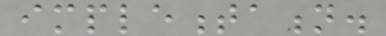implementation.
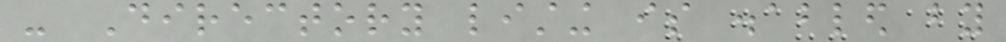- Directory listing is disabled by
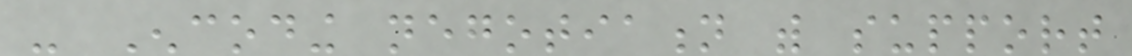- Encoding negotiation with support
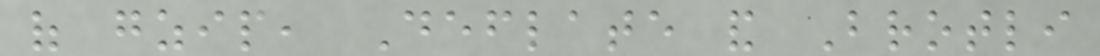of gzip, Deflate and Brotli
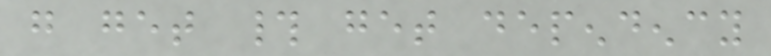go get # get dependency
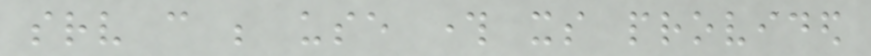srv can be use through its provided
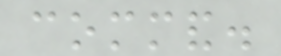command.
